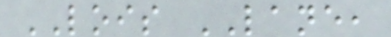LOIS LANE,
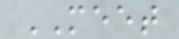MEET
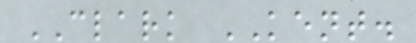CLARK KENT.
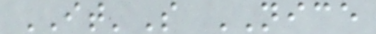IT'S NICE
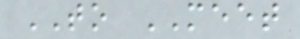TO MEET
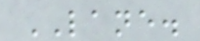LANE.
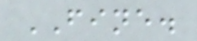FINE.
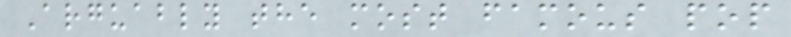Arguably the most famous pop
